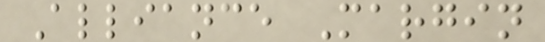Alliance Margin
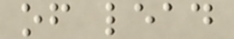of lead
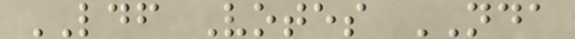LDF Votes NDA
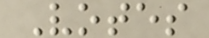Votes
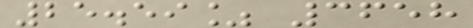25.59% 3658
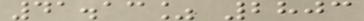41.13% 2803
